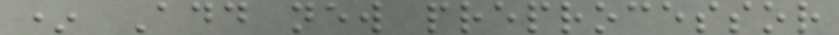* Add new preprocessor
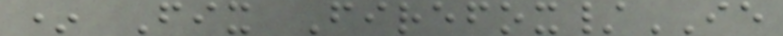* Fix Firefox/IE
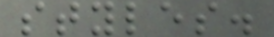styles.
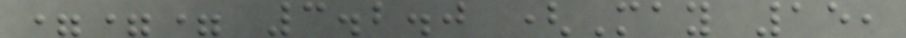=== 3.2.0 (May 15,
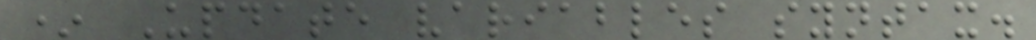* Update variables syntax.
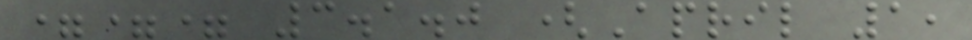=== 3.1.0 (April 1,
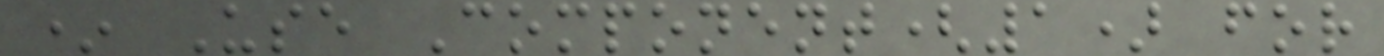* Use Component(1) for
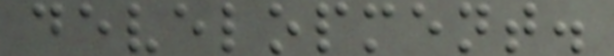development.
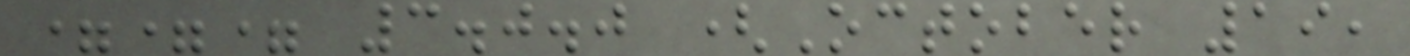=== 3.0.0 (October 19,
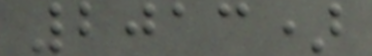2013)
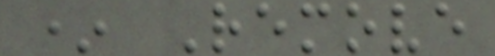* Remove
